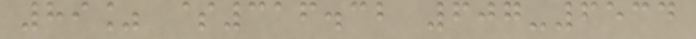89% $316.32 607-6534
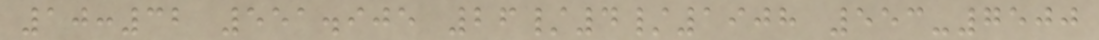10:32 551.905 26/4/1908 553-7500
